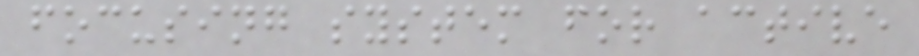focusing system for active
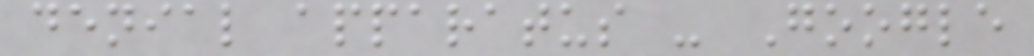denial apparatus - Google
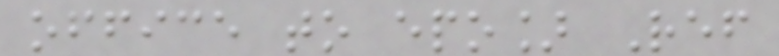office to epo] Ref
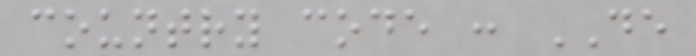country code : DE
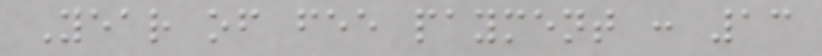Year of fee payment : 13
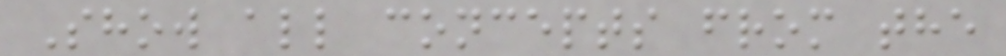Show all concepts from the
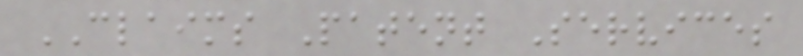CLAIMS Patent Services
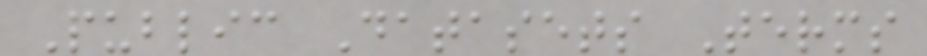Public Datasets Terms
